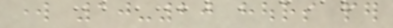work 10-20 hours per
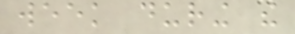week during the
